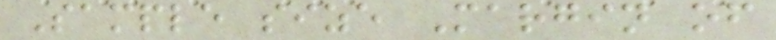Sample size Margin of
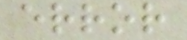error
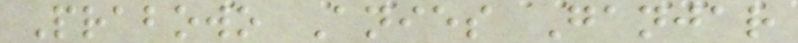Prabowo Anies Ganjar
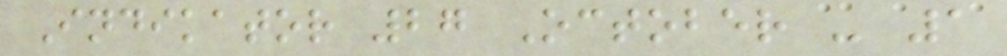Indikator 27 October - 1
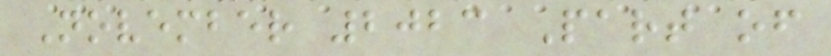November 2023 Part of
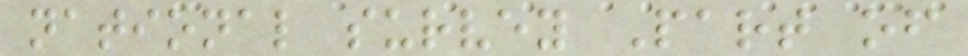national survey Part of
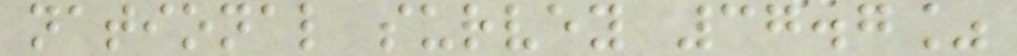national survey 37.7%
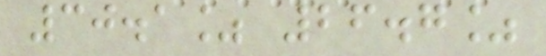30.1% 26.7%
